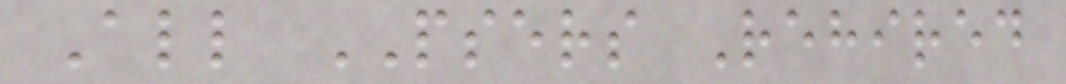All PSERS Rehired
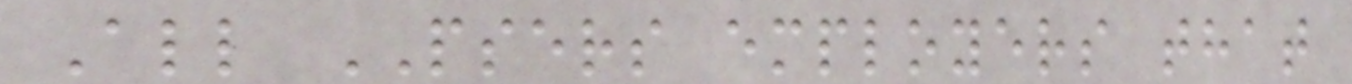All PSERS employers that
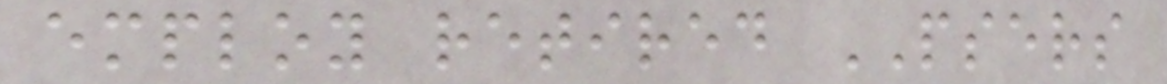employ retired PSERS
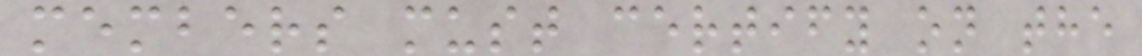members must certify on the
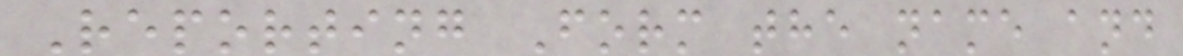Reporting Form the name and
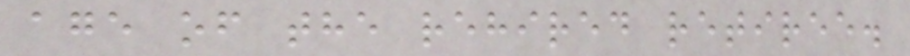age of the rehired retiree.
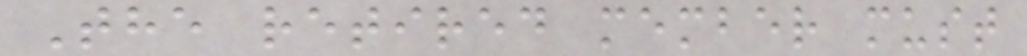The retired member must
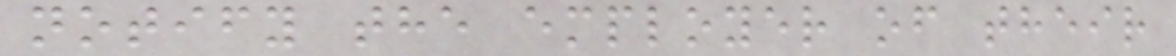notify the employer of their
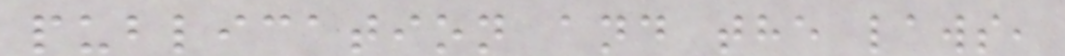publication and the laws,
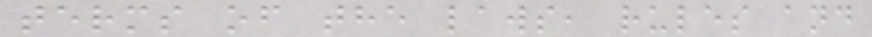terms of the laws, rules and
